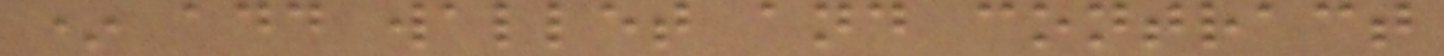* add wallet and contract
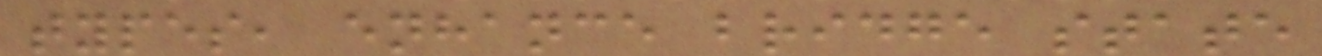types, enhance bridge state
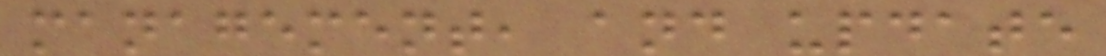management, and update
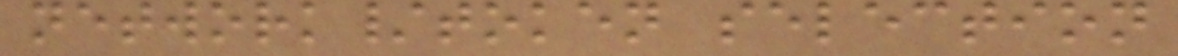network/token selection
